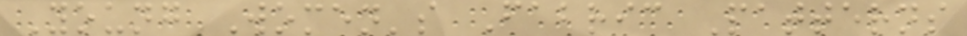Young Women's Fabric Patterns
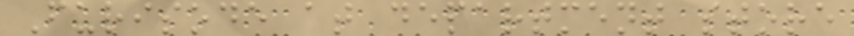Furisode at department store
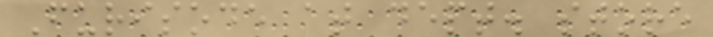Furisode at dept. store
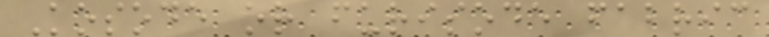Kosode or furisode fabric
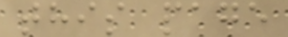this page
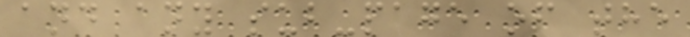and any sub-page of the
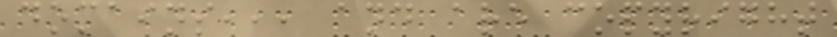domains,,, and are copyright
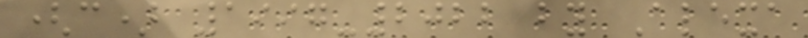(c) 1997-2022 by Alexa
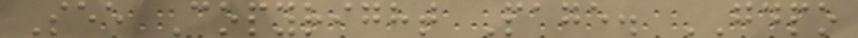See Copyright Page. GDPO
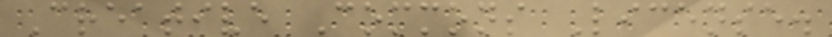Creative Commons License.
